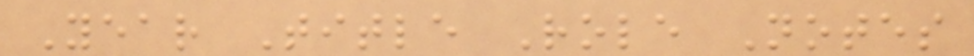Year Title Role Notes
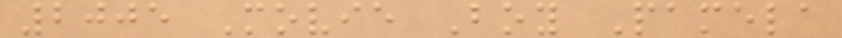2005 Movie Boy Pamela
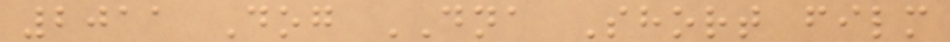2011 Dog DNA Short film
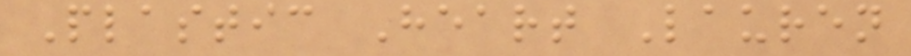Plastic Heart Lauren
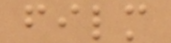film
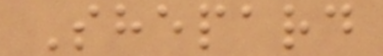Shepard
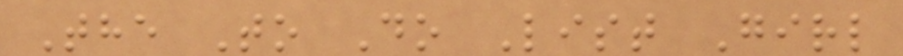The To Do List Girl
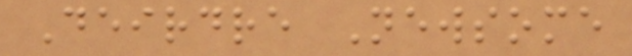Deirdre Newsome
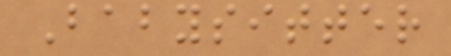Babysitter
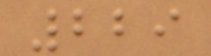229
